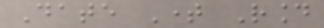Date Time Round
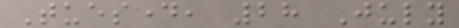Tuesday, 28 July
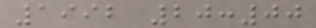1992 20:00
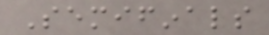Semifinals
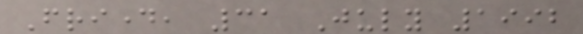Friday, 31 July 1992
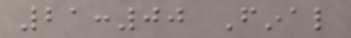21:00 Final
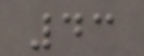43
